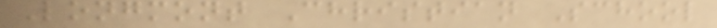Longmont Christian School
